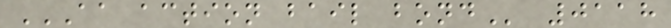AA ACTION BAIL BOND 0118
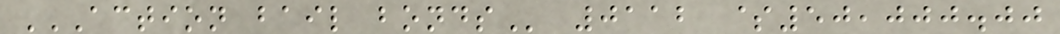ACTION BAIL BONDS 0112 $50,000.00
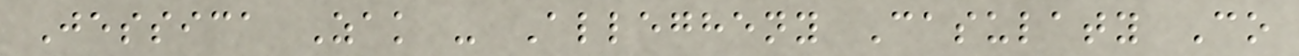Jessica Zak - Allegheny Casulaty Co
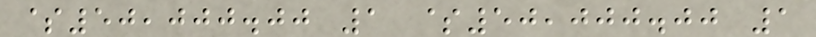$50,000.00 1 $50,000.00 1
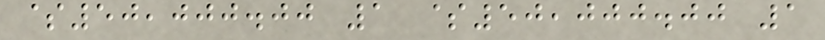$50,000.00 1 $50,000.00 1
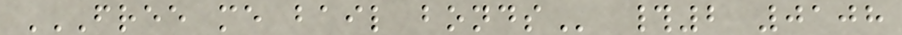FREE ME BAIL BONDS #2 0108
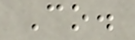Co.
